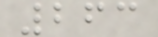263
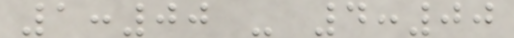1:00 - 4:00
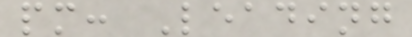pm: Leading
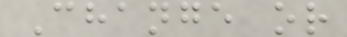Change or
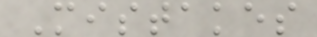Mistakes
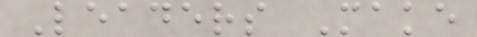Leaders Make
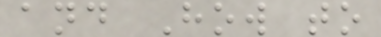and How to
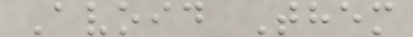Avoid Them
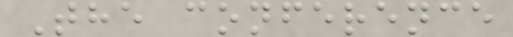The conference
